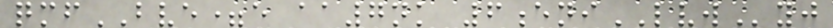qmfBVE=e aa7nk 6eniLVWyj
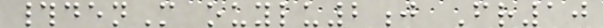#denM ouylu2j Fr10
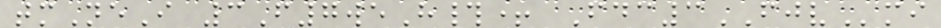tmNeI 3F7weH#+ Fdc3FJVmi
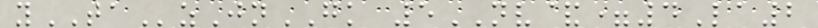yTAzJnGK 5NV&=4La2
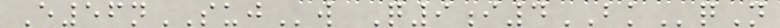E56nSUJw Q9i4BKqN
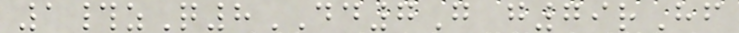1#zQ8DD7G g79rHf
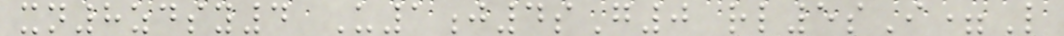xn8zdsy4 U1j4sG0 rl5sI=L
